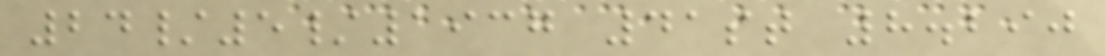24/5/1937 41st 8.290
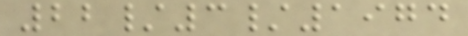22/3/1974
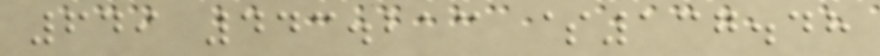649 443.213 $137.48
